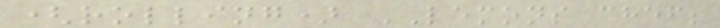(rolling) LEMONS chef;
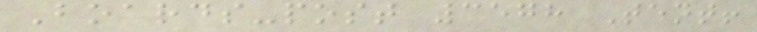Boards-post 3578 Tent!
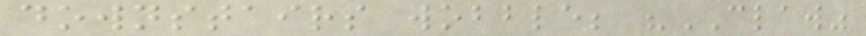downstairs wobble; "CLAW"
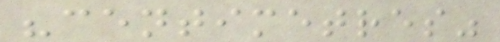"centimetres"
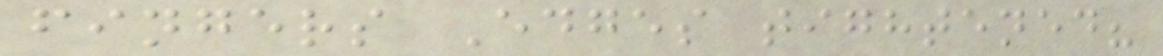fingers Edges tightened?
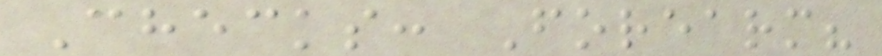Checks: Forearm?
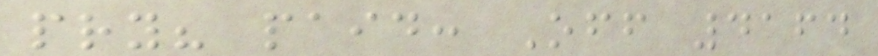pry? paid: Off 4164
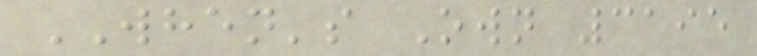WHEN's Own 3195
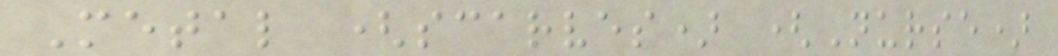Metal (scarves) (Nurse)
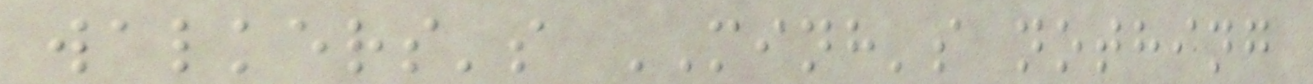walkers's MINH's nothing
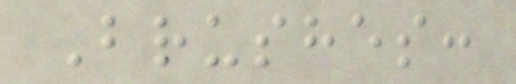Brushes:
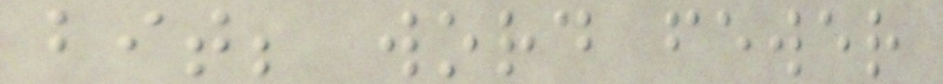bit; word fewer
